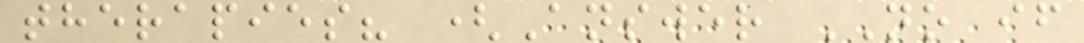therapies? (Answer NO if
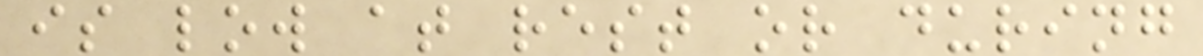is low at rest or during
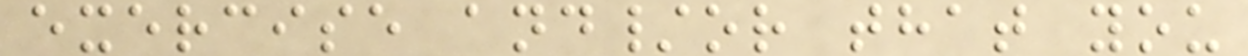exercise and/or that you
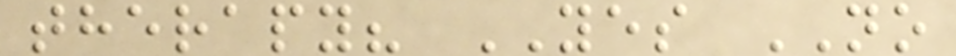therapy? YES NO
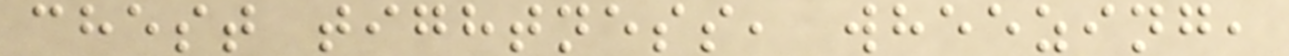chest tightness, wheezing,
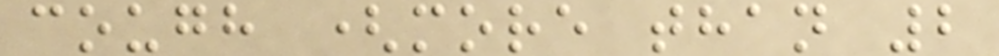cough (more than 2
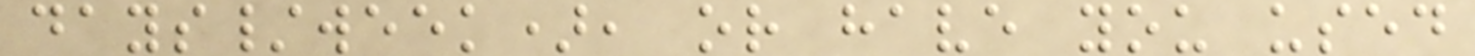days/week), or have you used
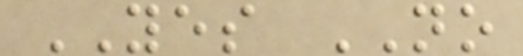YES NO
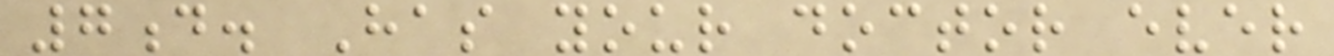7d. Has your doctor ever
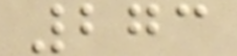273
